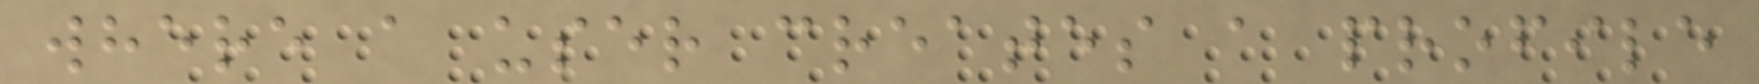where a user creates a profile
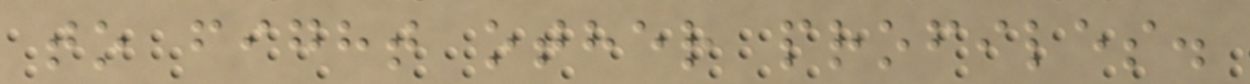to fight other profiles.
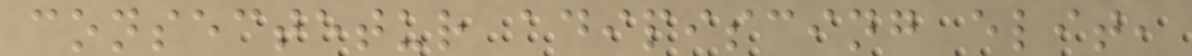consectetur adipiscing elit,
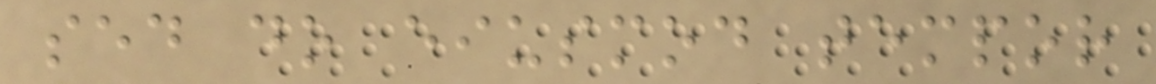sed do eiusmod tempor
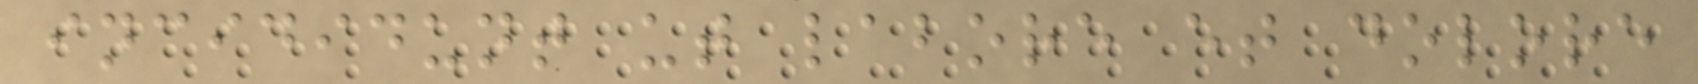incididunt ut labore et dolore
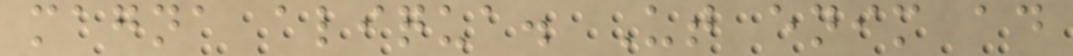magna aliqua. Ut enim ad
